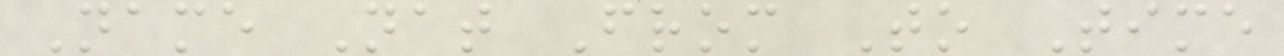Name Nat From To Time
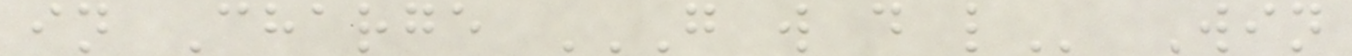in Charge G W D L Win
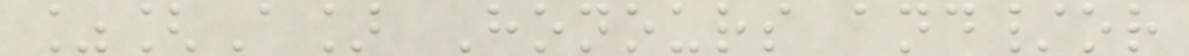%[A] Honours and/or
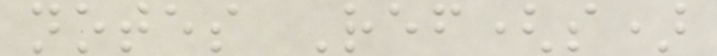notes Ref(s)
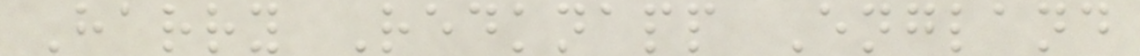Harry Redknapp England
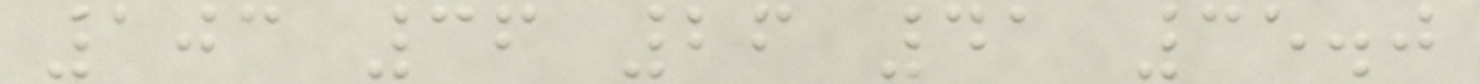103 36 26 41 35.0
